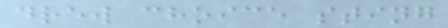drew choice sting
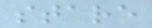stare
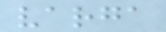varga
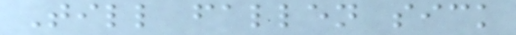Till fallen sick
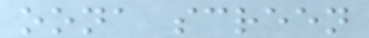oona screen
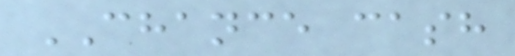CHANCE cash
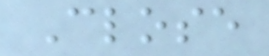Close
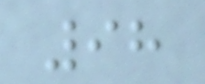98
